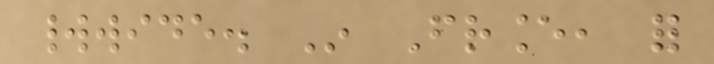worldwide. In France, for
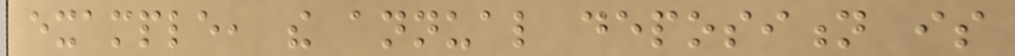example, the annual deposition is
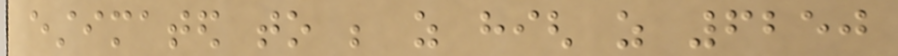estimated to be as high as 6250
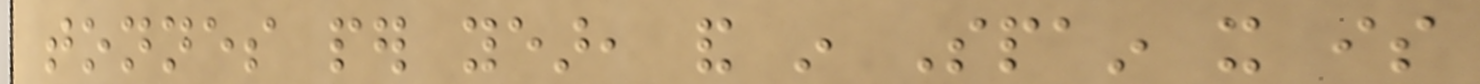tonnes per year, and in Spain it is
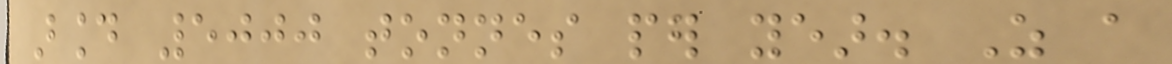around 5000 tonnes per year. As a
